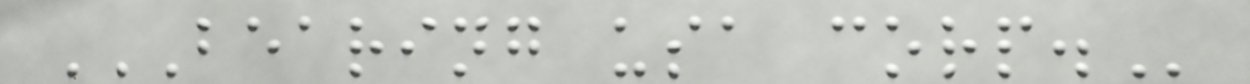BEARING USA CORP.
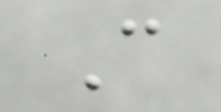C
